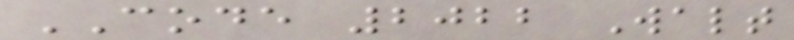CODE 2022 Walt
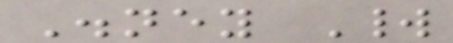Disney World
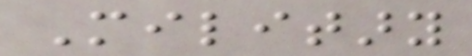Military
